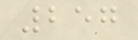257
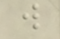w
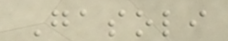Gasoli
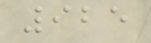925
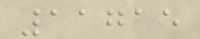11715
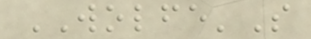WOLFE'S
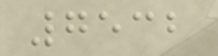7532
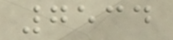7534
